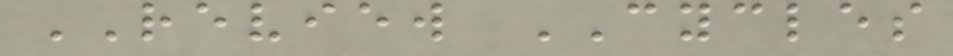REVIEW CYCLES
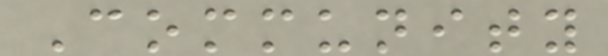Community
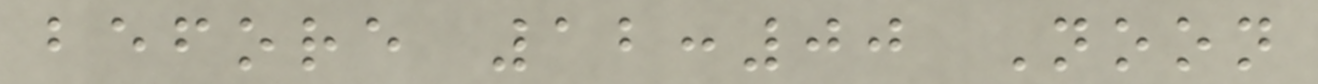before 12:00 Noon
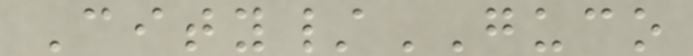City/GUCO
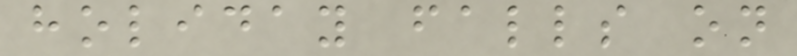holiday falls on
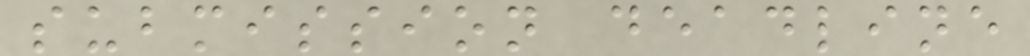submission deadline
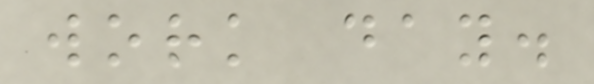work day.
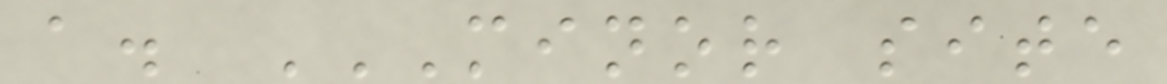a. MINOR SITE
